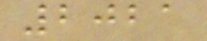2021
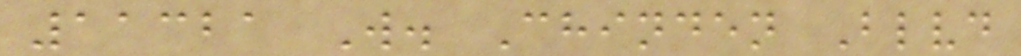11321 W. Chinden Blvd
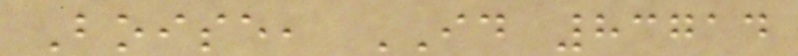Boise, ID 83714
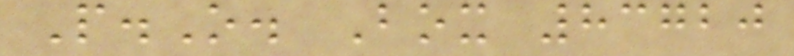P.O. Box 83720
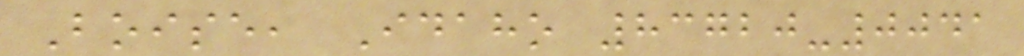Boise, Idaho 83720-0041
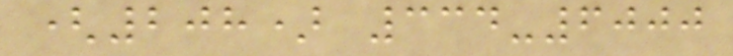(208) 334-6000
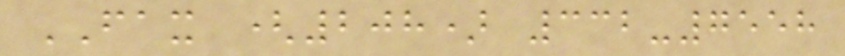FAX (208) 332-7558
